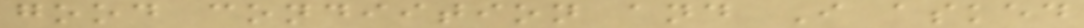good condiition and I asked
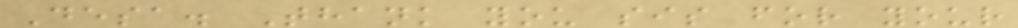Desa. Thank you sis for your
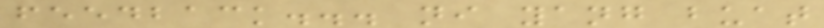feedback... ni yang buat
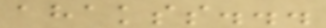ahakss...
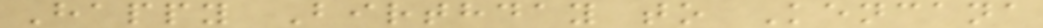Happy Birthday to Kencana
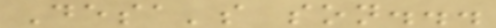Desa's son...
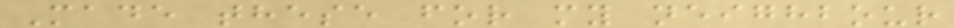Made these for my neighbour
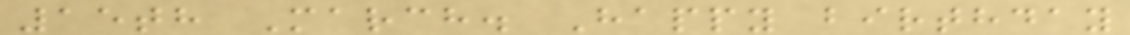15th March. Happy birthday
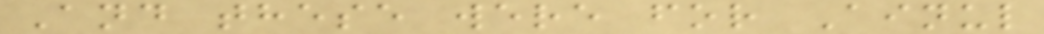And these were for Ainul
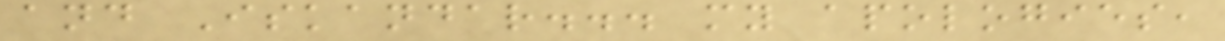and Iskandar... my apologies,
